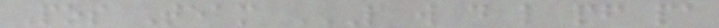Pos Team P W D L PF PA
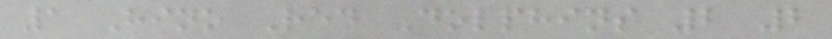1 Hino Red Dolphins 2 2
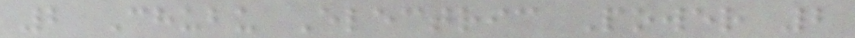2 Chubu Electric Power 2
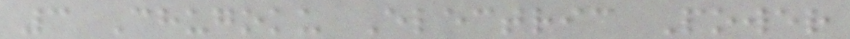3 Chugoku Electric Power
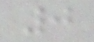0
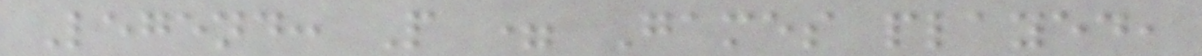Legend: P = Games played,
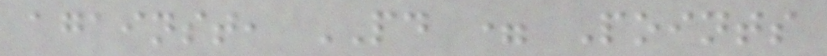against, PD = Points
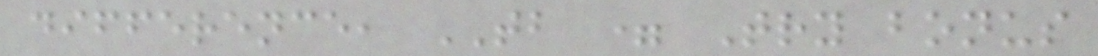difference, TB = Try bonus
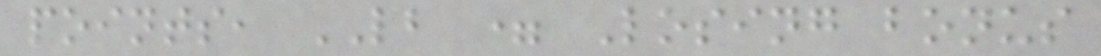points, LB = Losing bonus
